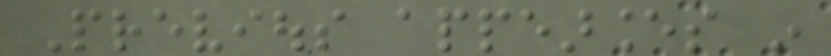Previous appearances in
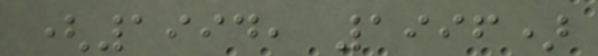(1994, 1996)
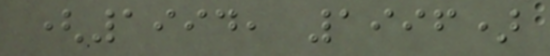(1994, 1996)
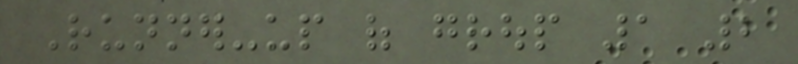Runner-up of group 1 2
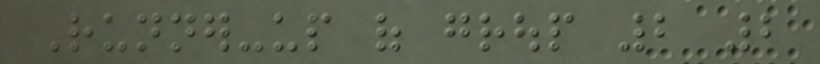Runner-up of group 2 2
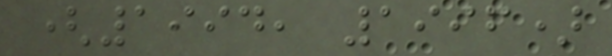(1994, 1996)
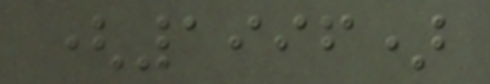(1996)
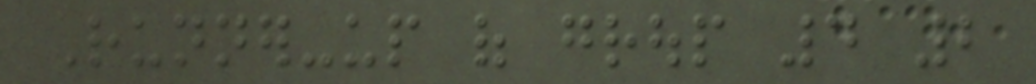Runner-up of group 4 2
